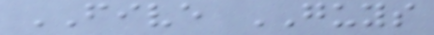FIVE GUYS
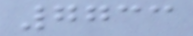7733
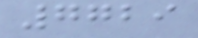7729
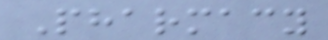Pharmacy
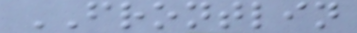FRONTLIN
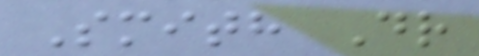Smith Dr
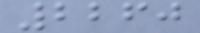2260
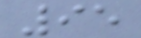95
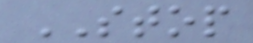STOP
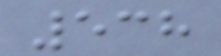538
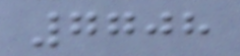7708
